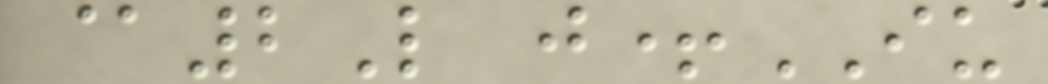@2L j+IU
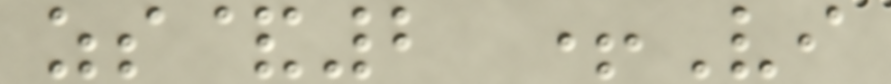zs&2 +Vi
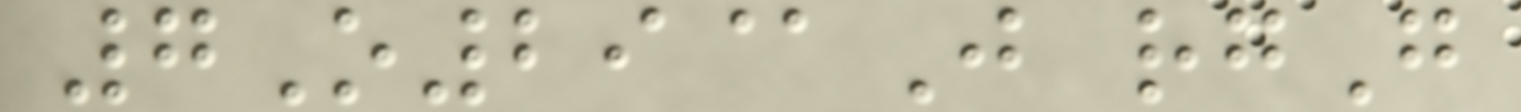7O29@J rgG
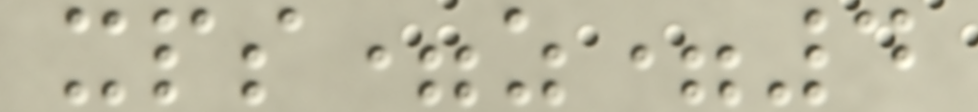xps=z=4
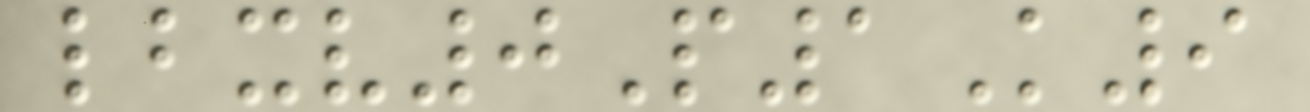lbxv0P1K9
